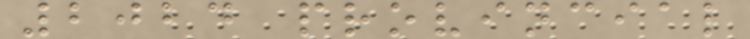2024 provincial
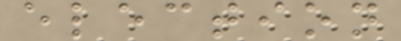election
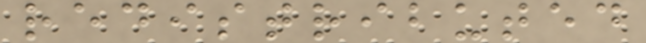redistributed
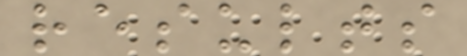results
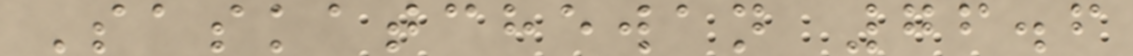Saskatchewan 76.6
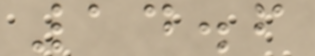14.6
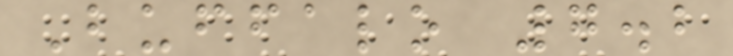Buffalo 7.2
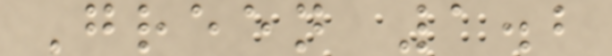Green 1.2
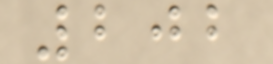202
